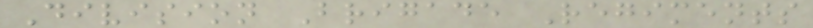Division Brigade Regiments
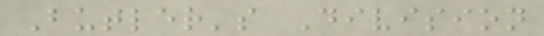Butler's Division
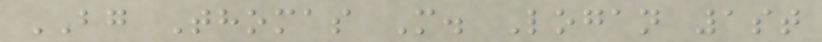BG Thomas M. Logan 1st
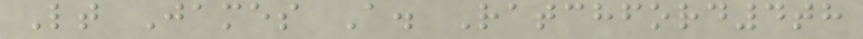Lt James A. Ratchford4th
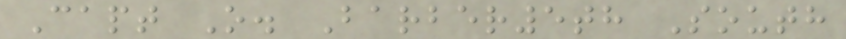Capt O. Barber5th South
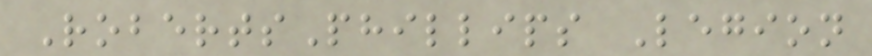RobertsPhillips Legion
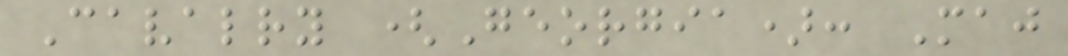Cavalry (Georgia): Maj
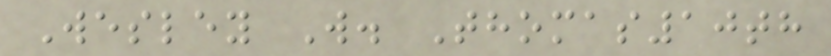Wesley W. Thomas10th
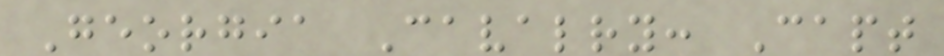Georgia Cavalry: Capt
